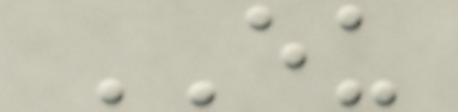EU
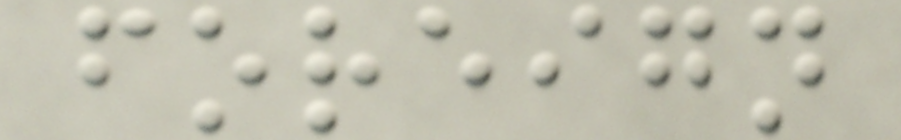foreign
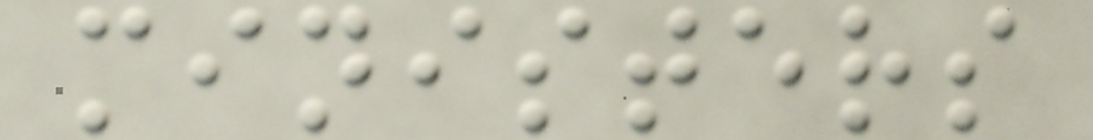ministers
